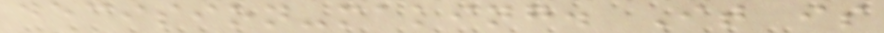decision-making. It is
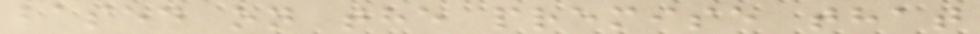based on the premise that
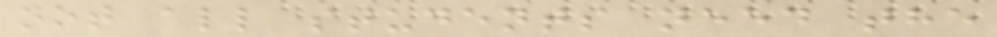not all students need the
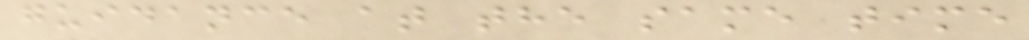guidance at the same time
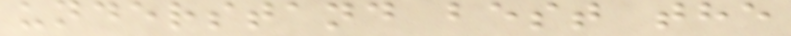understand best the
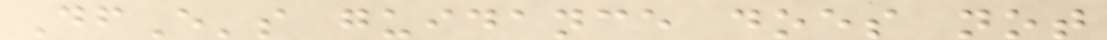DfE's guidance does not
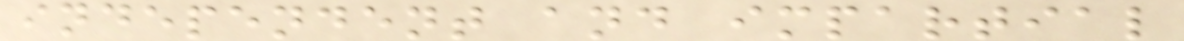independent and impartial
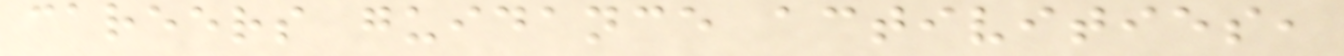careers guidance activities,
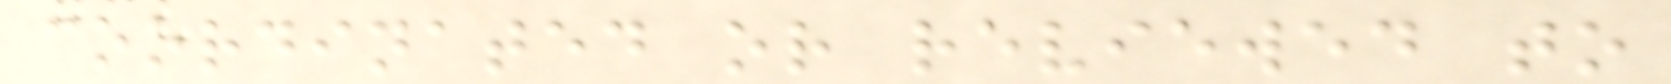coordinated or reviewed to
